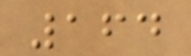164
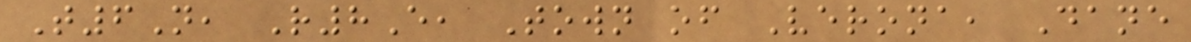T6N, R8E, Town of Verona, Dane
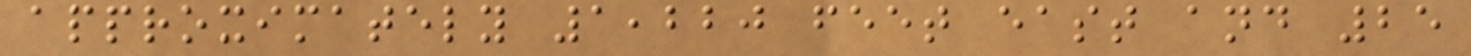approximately 1,220 feet east and 25
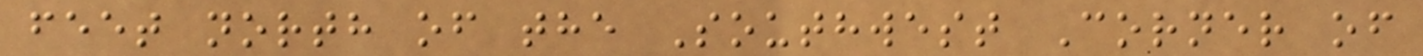feet north of the Southwest Corner of
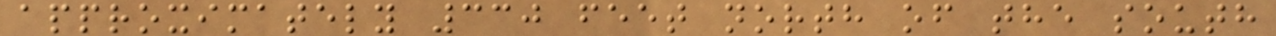approximately 330 feet north of the south
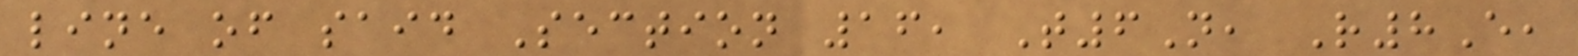line of said Section 16, T6N, R8E,
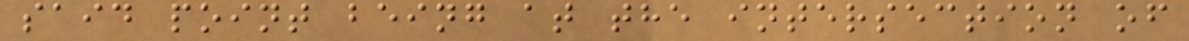said point being at the intersection of
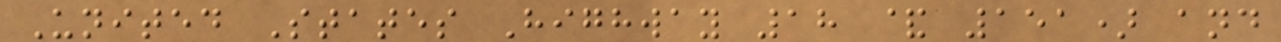United States Highway 18 & 151) and
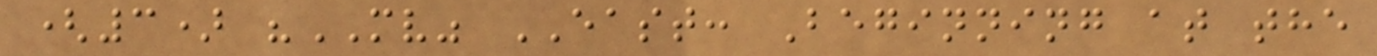(3) "MV" EAST: Beginning at the
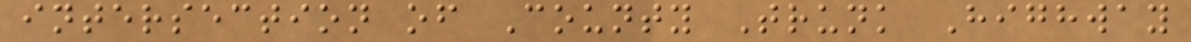intersection of County Trunk Highway
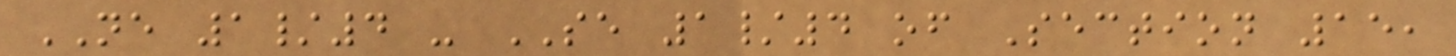NE 1/4 - SE 1/4 of Section 15,
